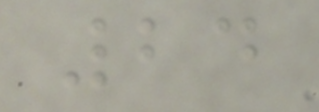24
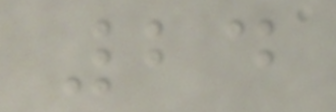24
